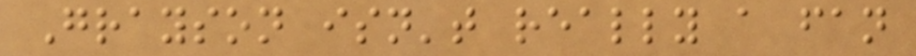Grayson isn't really a fan
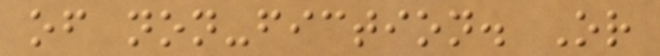of non-fiction. Or
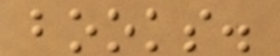books.
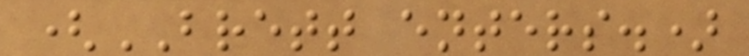(BRETT enters.)
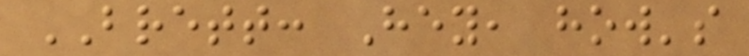BRETT: Hey, how's
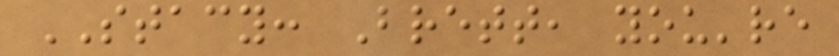STACY: Brett, you're
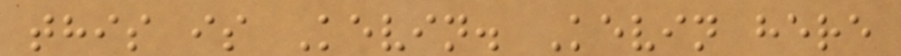this is Kevin. Kevin here
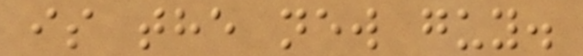is the new guy.
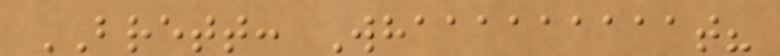BRETT: Whaaaaaaaaat?
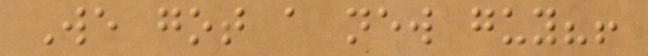We got a new guy?!
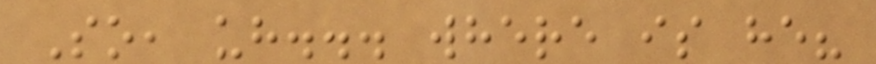So, uh... where is he?
